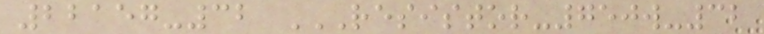22157-32 RESISTOR-750W-32
